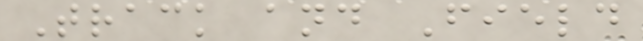Track and Field
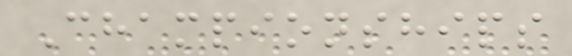Championships
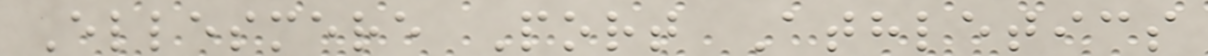Ellesmere Port Athletics
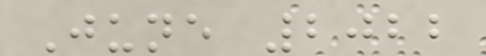June 2022
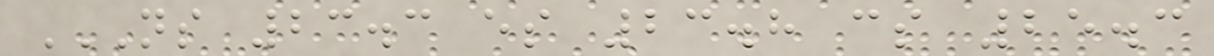NS 23.3 ES 23.8 CS 25.3
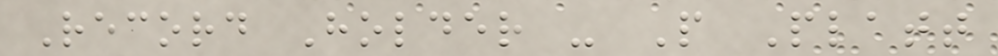Record Holder - P Platt
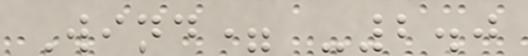Wind= -2.0
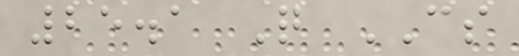25.1 Q CS
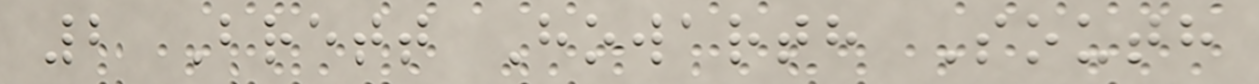2 Brett Howarth South
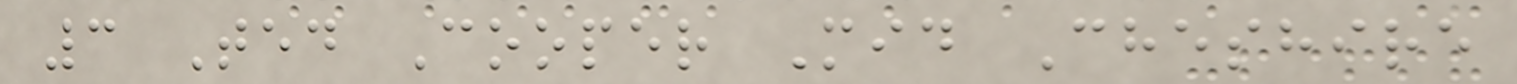3 Ted Cooper Mid Cheshire
